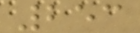253
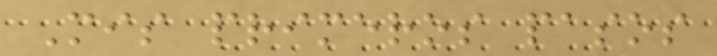Mis primeros pasos
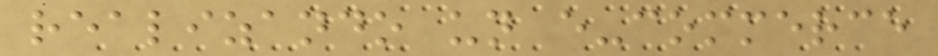realizando un e-commerce
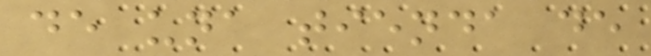de una tienda de
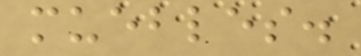muebles.
